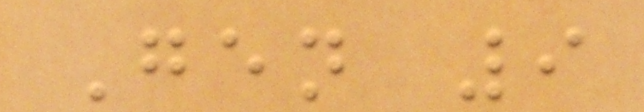Gen 9
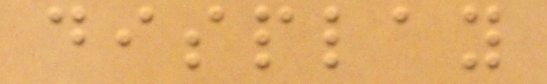display
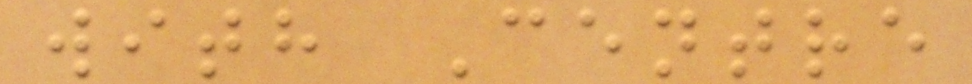with Centre
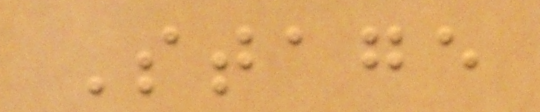Stage
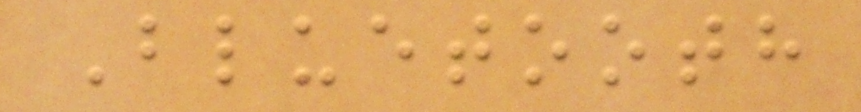Bluetooth
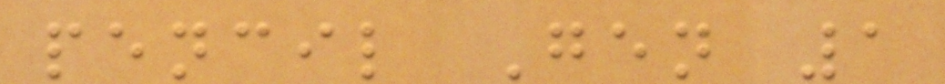pencil Gen 1
